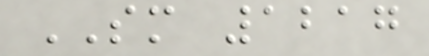SM 1217
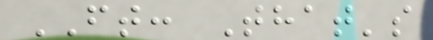FT: That's
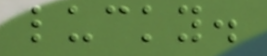lucky.
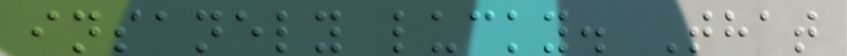insanely lucky. That
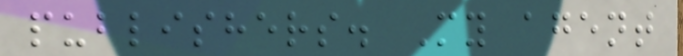publishers. My agent
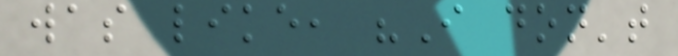was like, "I don't
